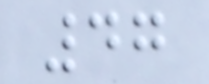47
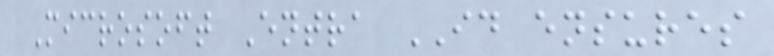Microsoft Entra ID ensures
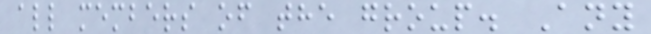all members of the group. Any
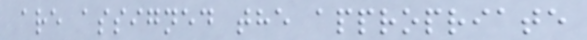are assigned the appropriate
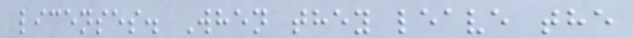licenses. When they leave the
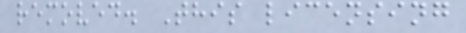removed. This licensing
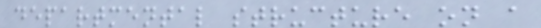departmental structure on a
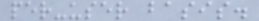per-user basis.
